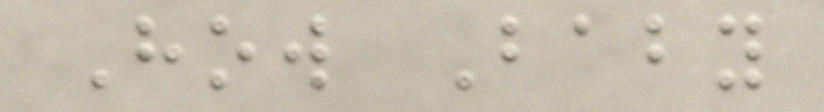How Baby
